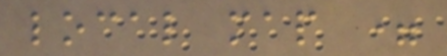local map =
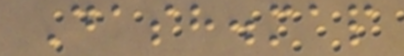Dash.map
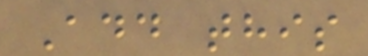Add this
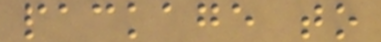package to
